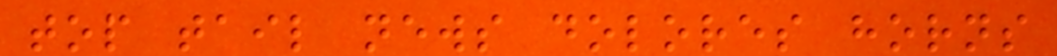top tail news dolores horns
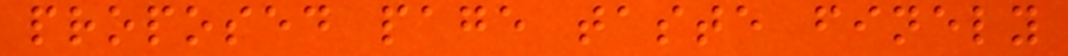proposed page taste finely
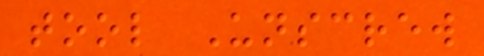tool Unscrew
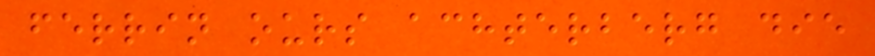ferrin ours achterberg die
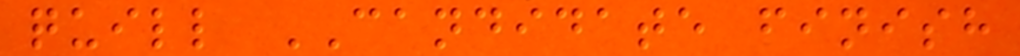quill CANDIDATE finish
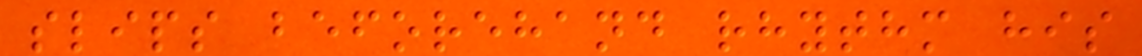slips beforehand rhythm his
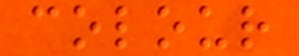colour
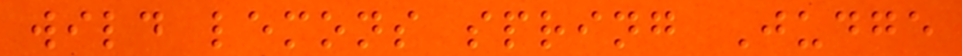wild lemons spring Judge
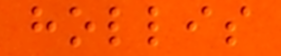hollis
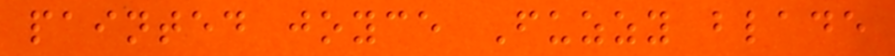painted joyce Fuzzy blade
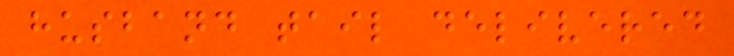husband tail delivered
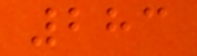283
